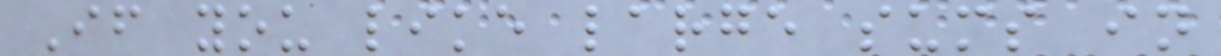If you like large sums in
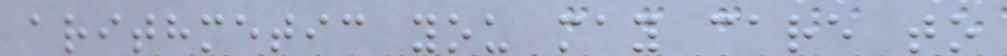arithmetic you may care to
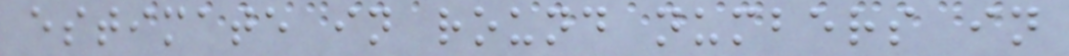estimate in round numbers in
